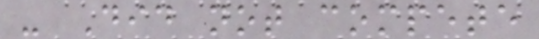- Did not compete
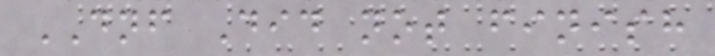DNF Did not finish
